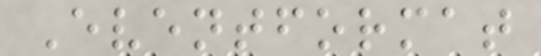Eventformat
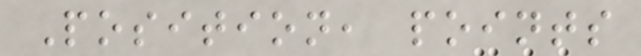Position, points
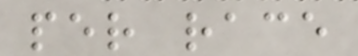per race
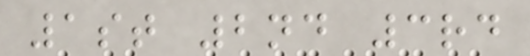1st 2nd 3rd
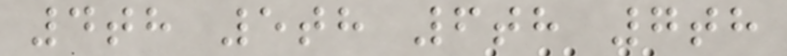4th 5th 6th 7th
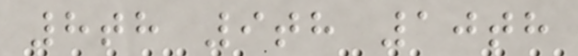8th 9th 10th
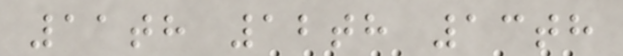11th 12th 13th
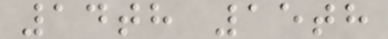14th 15th
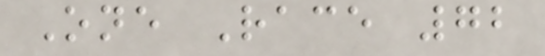One Race 72
